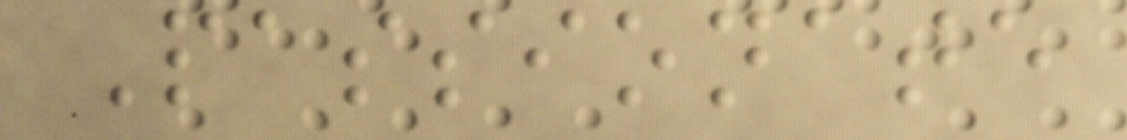Passionate
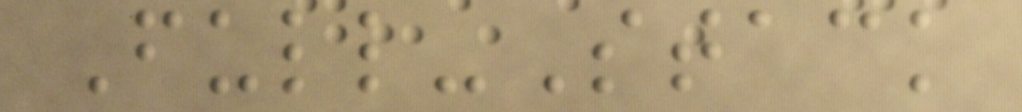Full-Stack
